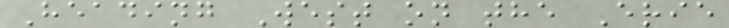Heading West on the Erie
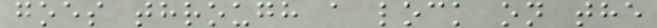goes through a lock on the
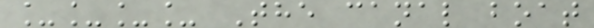____ The canal boat
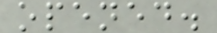opened.
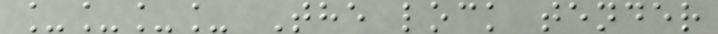____ The lock tender
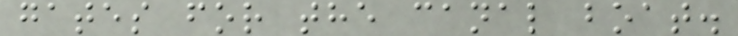gates for the canal boat.
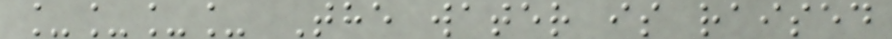____ The water is raised
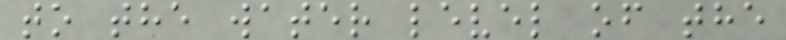to the water level of the
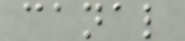canal
